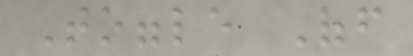Toggle Off
